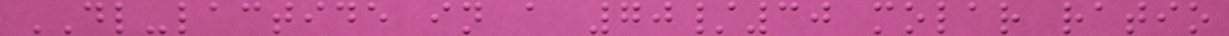DL-lactide in a 70/30 molar ratio
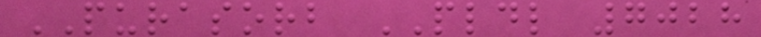PURASORB PLDL 7028
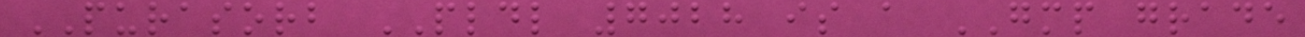PURASORB PLDL 7028 is a GMP grade
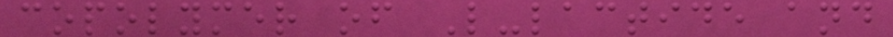copolymer of L-lactide and
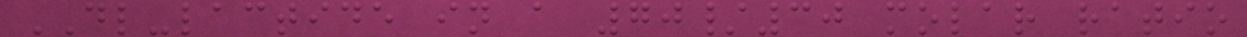DL-lactide in a 70/30 molar ratio
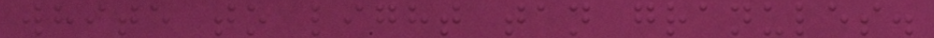white to light tan granules.
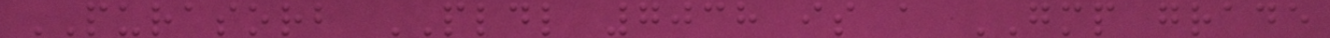PURASORB PLDL 7038 is a GMP grade
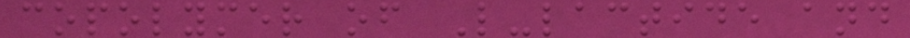copolymer of L-lactide and
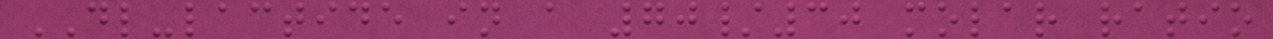DL-lactide in a 70/30 molar ratio
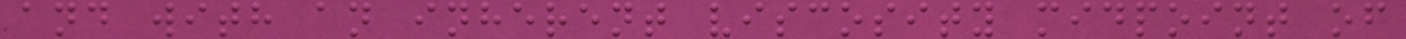and with an inherent viscosity midpoint of
